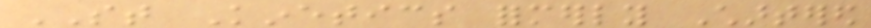ST Kinetics formerly Chartered
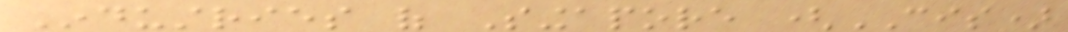Industries of Singapore (CIS)
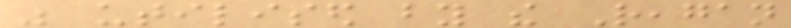was utilised by the Reagan
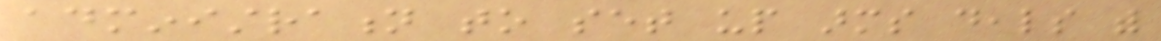administration to set up arms deals with
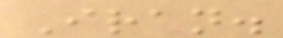Iran.
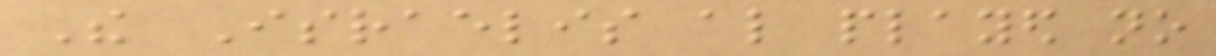The Israelis also played no
